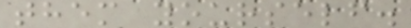them yourself.
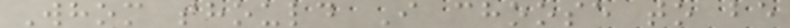Whom should I choose to be
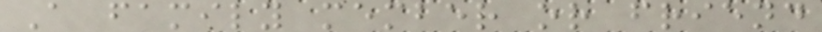A family member or friend
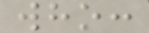who:
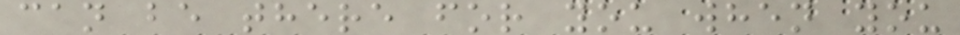can be there for you when you
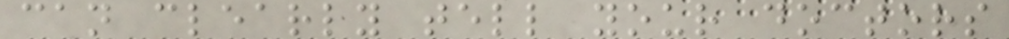can clearly tell your doctors
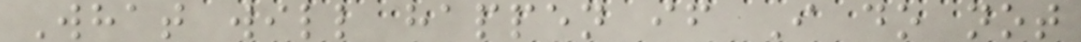What will happen if I do not
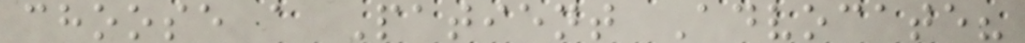choose a Patient Advocate?
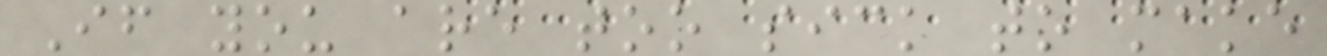If you are too sick to make
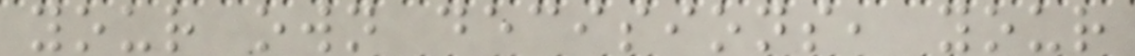your own decisions, your
